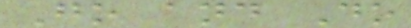Go and Do
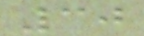30
